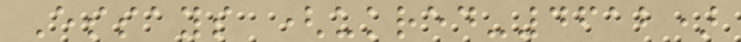Essays (ukred-4612)
